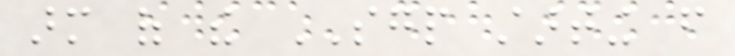arm of the SGP starting from
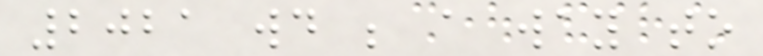2021 would be a way to
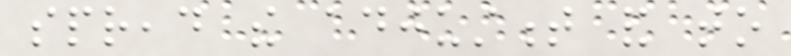spread the adjustment and to
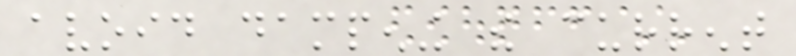avoid dampening the current
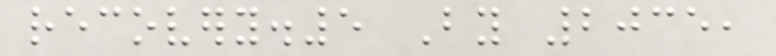recovery.5 By 2035,
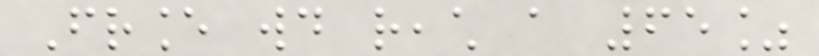France would reach a 65%
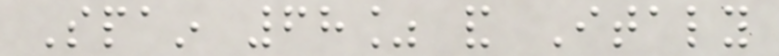Spain 68% and Italy
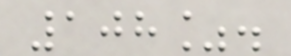108%.
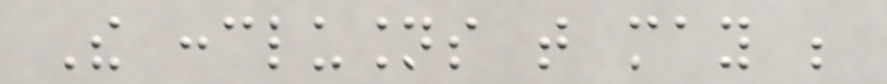The conclusions that may be
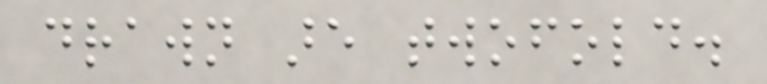drawn are twofold.
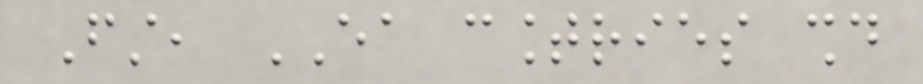First, EA countries should
